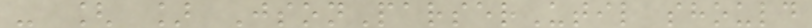- [ ] JsonParserUtil should
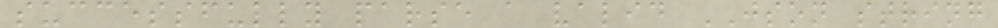successfully parse a valid JSON string
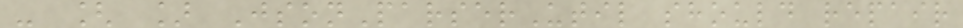- [ ] JsonParserUtil should repair
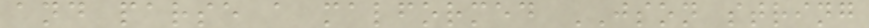and parse a malformed JSON string
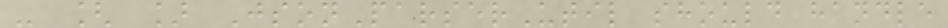- [ ] JsonParserUtil should handle
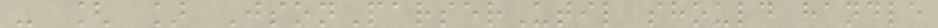- [ ] JsonParserUtil should handle
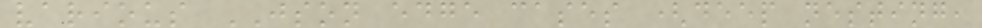various JSON edge cases (deep nesting,
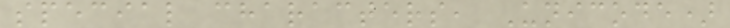special characters, Unicode)
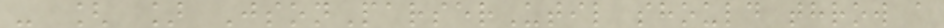- [ ] JsonParserUtil should throw a
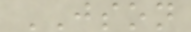JSON
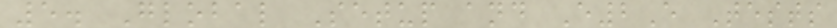5. Global Setup and E2E Tests
